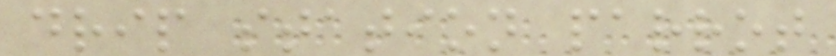drip station parrot
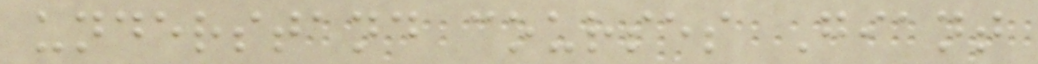understand courses Giant
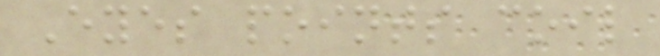Eyes points coil
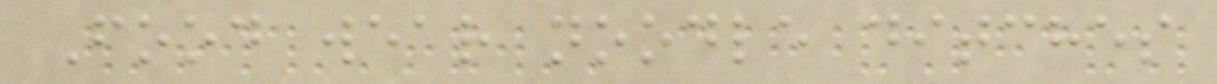Food wear noodle ditches
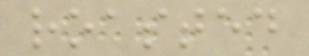roasted
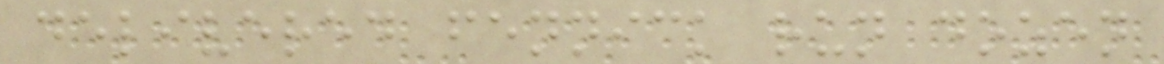delivered fennick run dozen
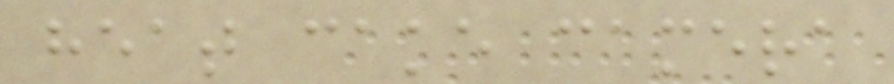heat cake camera
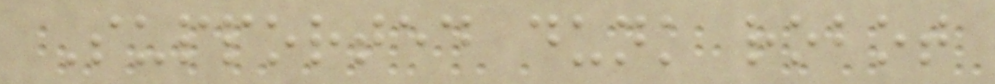Supported dunk robot
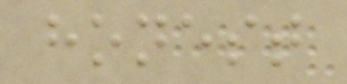honest
